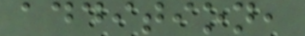addition,
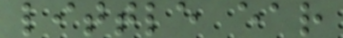little ear
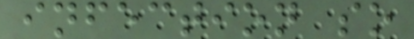infection so
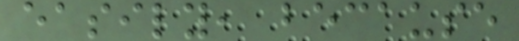easily, because
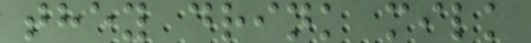they drink milk
